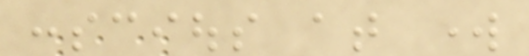conscious at work
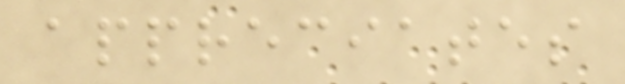appreciates
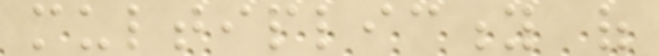multiplicity of
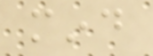mind
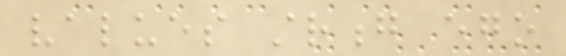values strong ego
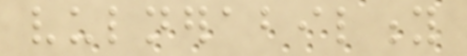vulnerability
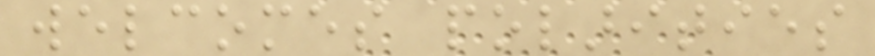welcomes polarities
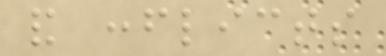and conflicts
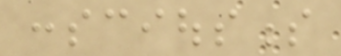consciousness
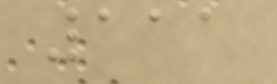111
